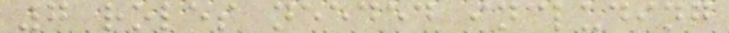7 roles needed including
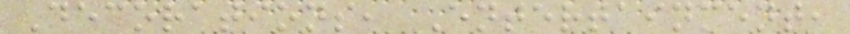Decorations, Entertainment,
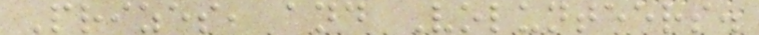Prizes, and Volunteers.
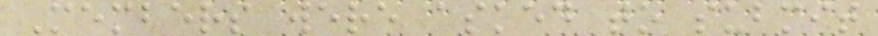Members were asked to submit
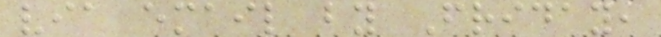via email by Friday,
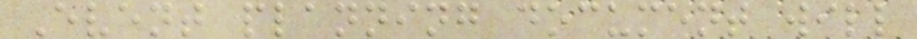Event planning document will
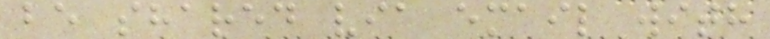be shared via email with
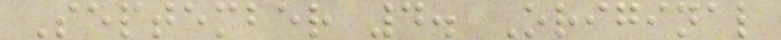September 4. Original
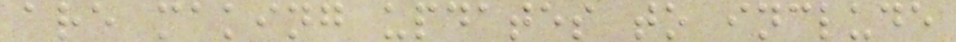are making updates to include
